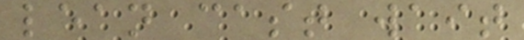lean cast wait
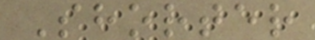Shorter
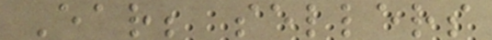Ear; sellers
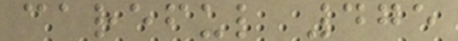careful 475
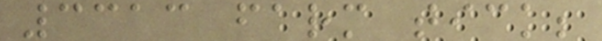3313 farm tick;
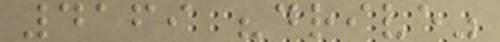4169 "drive"
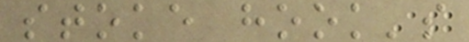stoke hook's
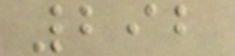292
